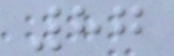87
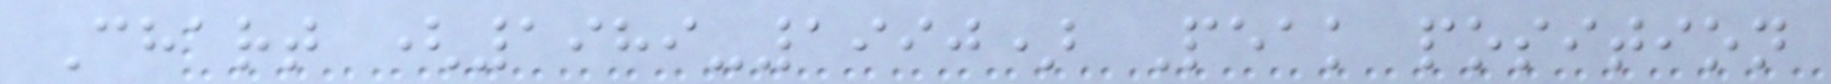Chart (1989-1990) Peak position
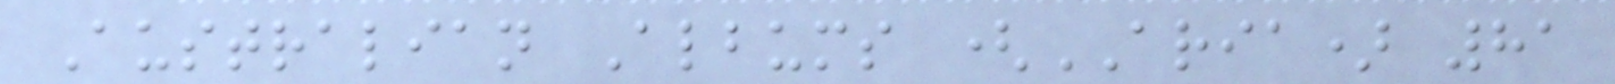Australian Albums (ARIA) 81
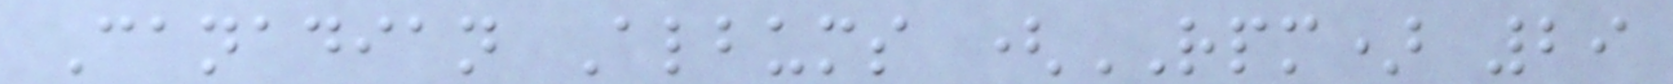Canadian Albums (RPM) 29
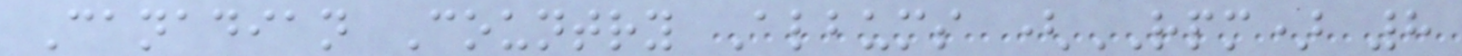Canadian Country Albums (RPM) 8
